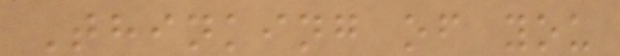Thinking of you
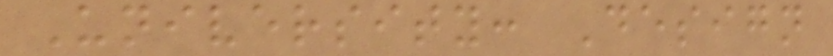University: Design
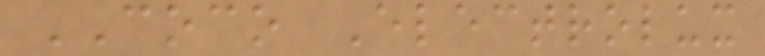COCO Electrolux
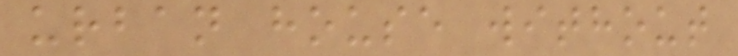urban house without
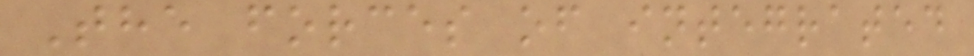The forces of integrated
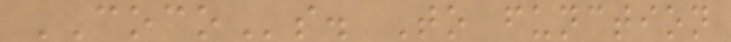COCOs. To function
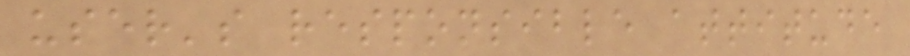user's responsible attitude
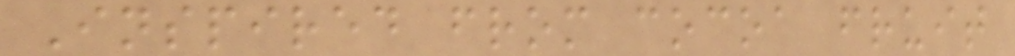Inspired from cocoa fruit
